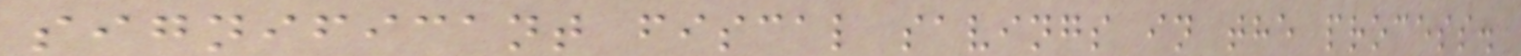significant fiscal savings in the process.
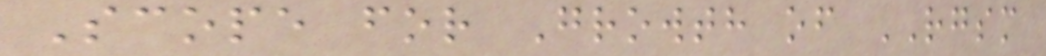Scope for Growth of RGSM
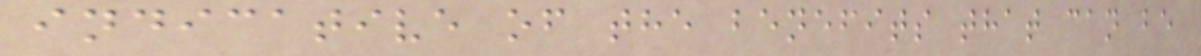indicative of the benefits that can be
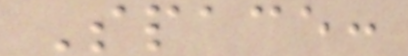Space:
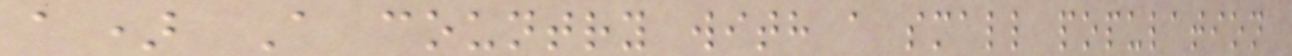a) A country with a small population
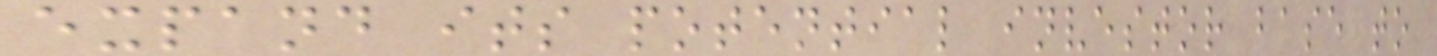expand its potential investor base to
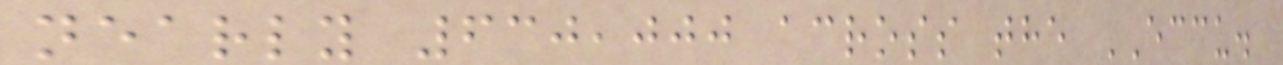nearly 630,000 across the ECCU.
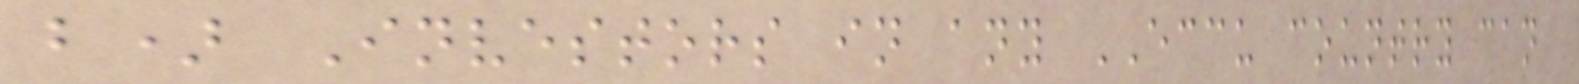b) Investors in any ECCU country can
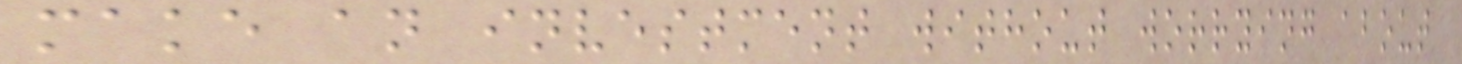make an investment without worrying about
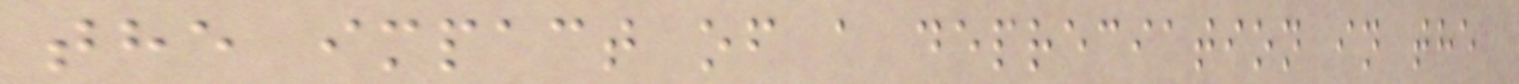the impact of a depreciation in the
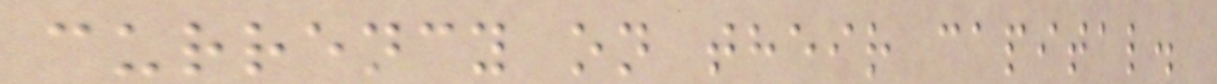currency on their capital.
